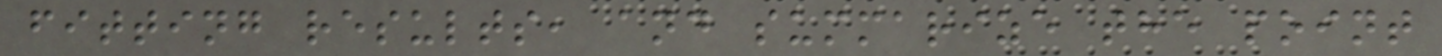fitting results, and summarize the point
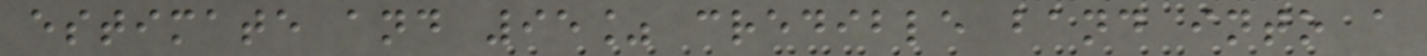estimate and 95% credible band into a
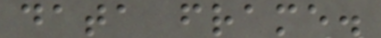data frame.
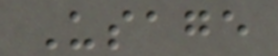Usage
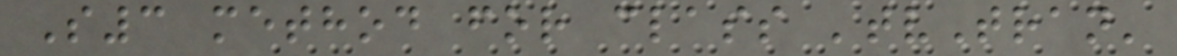S3 method for class 'tvTran'
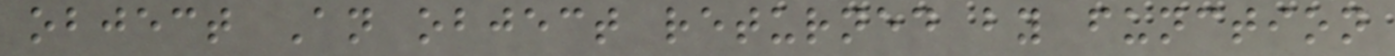object An object returned by function
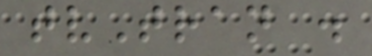tvTran .
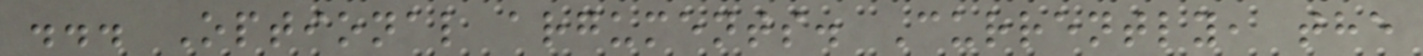... Optional arguments. Currently, the
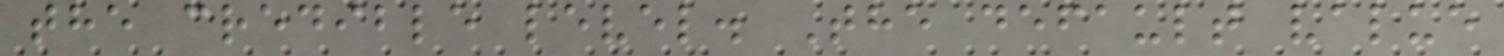the credible level. The default value
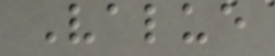Value
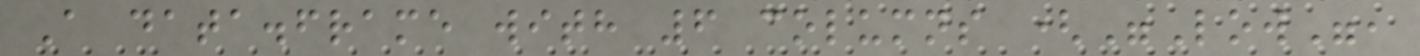A data.frame with 6 columns ("Low",
